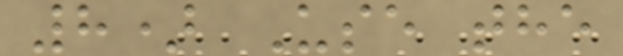8) Use the
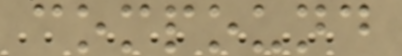compound
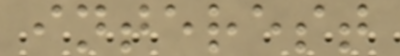interest
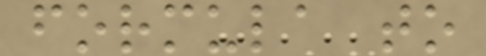formula to
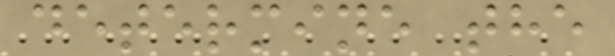determine the
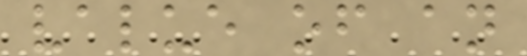value of an
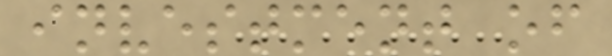investment of
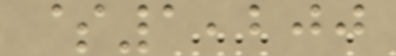$1,200
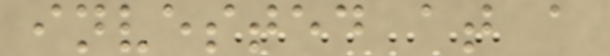invested at a
